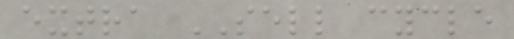extra SELL cycle
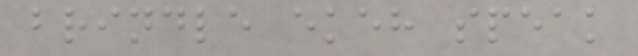brindle ekeh speak
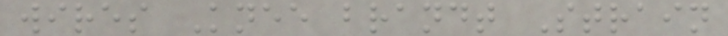wires Knee brandt Strain
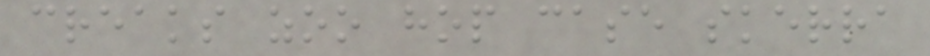creaks zoo hop case skerra
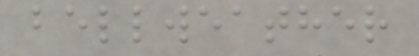bellweather
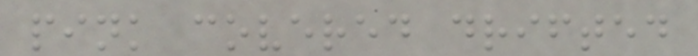pink covered drifted
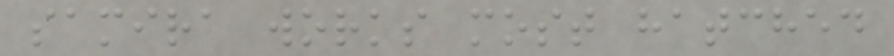samira works most hatched
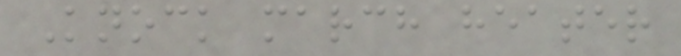Knock march heater
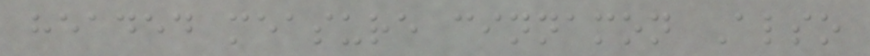headed measure cinnamon Also
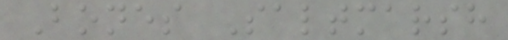Bones Saltmarsh
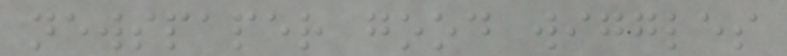newspaper good wiggles
